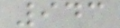943
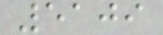5109
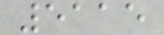5115
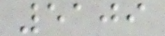5109
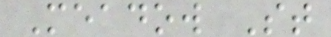Meadow St
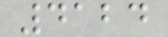4124
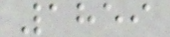1859
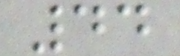44
